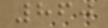860
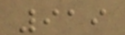919
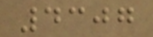4307
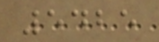5425
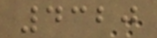4320
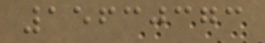15630373
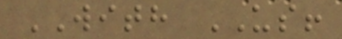WITH US!
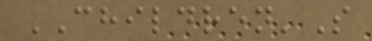CHILDREN'S
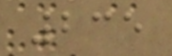235
